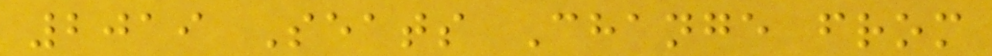2019 Seats Change from
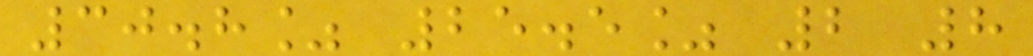30.8% 25.5% 2 8
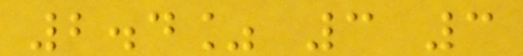2.4% 3 3
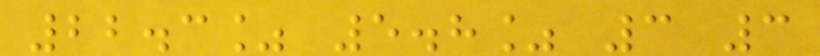22.3% 5.8% 3 3
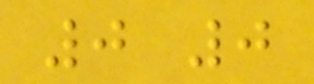0 0
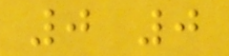0 0
